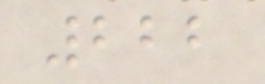222
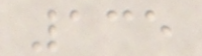135
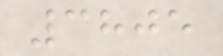3805
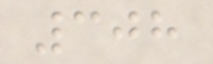308
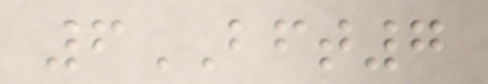6BFT7
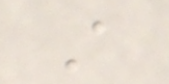A
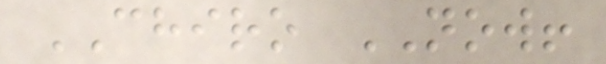CHIRO NOW!
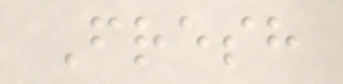Fresh
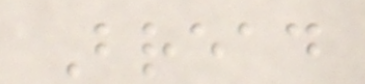Bread
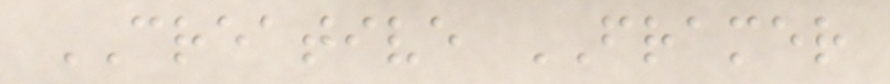CREATIVE FRAMER
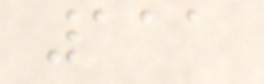111
